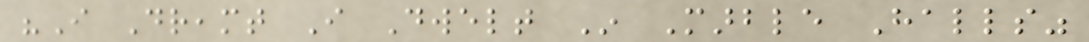"I Dreamt I Dwelt In Marble Halls"
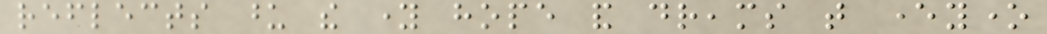reflects upon the young hope and dreams that everyone
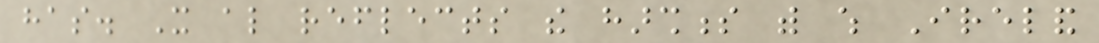has. It also reflects the harshness with which Ireland
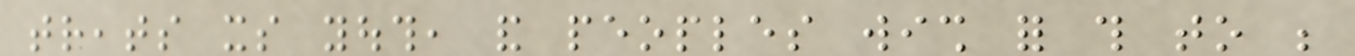treats its youth, and peoples wish for this to be
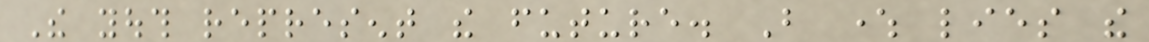The youth represent the future. But where lies the
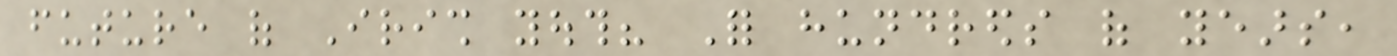future of Irish youth? For hundreds of years,
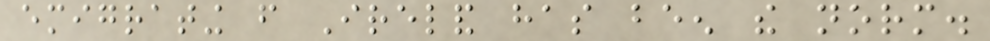emigrating from Ireland has been the norm.
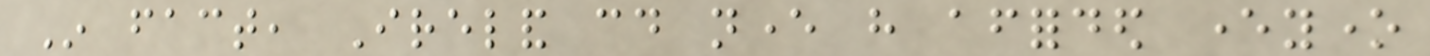In fact, Ireland could never have afforded everyone
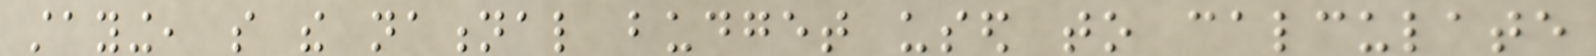staying, so the national budget used to calculate
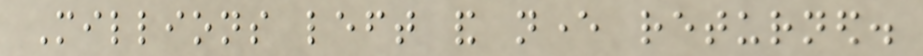Millions left and never returned.
